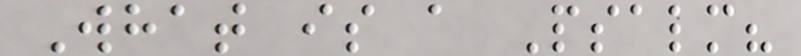What is a Psalm?
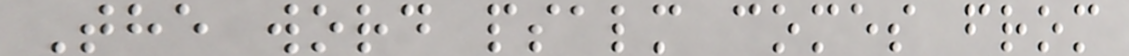The word psalm comes from
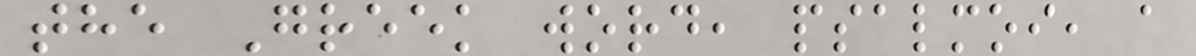the Greek word, psalmoi, a
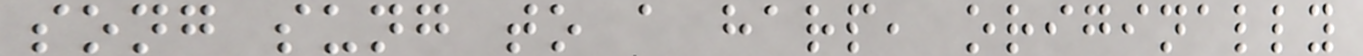song sung to a harp, originally
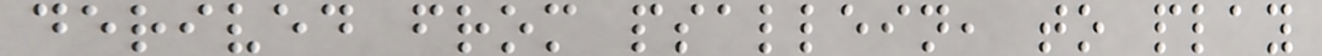derived from psallein, to play
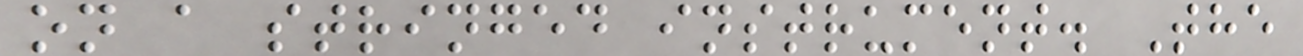on a stringed instrument. The
